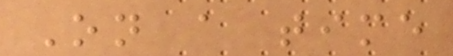On a time
